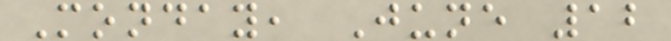Monday, June 12
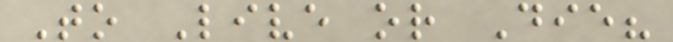To Live or Die?
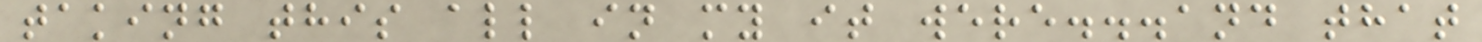taking this all in my it were...and that
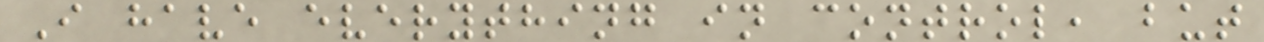I have everything in control, but
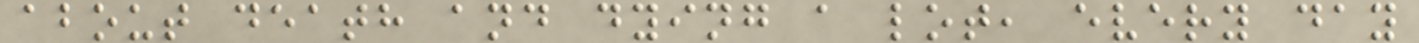about death and dying a lot, every day
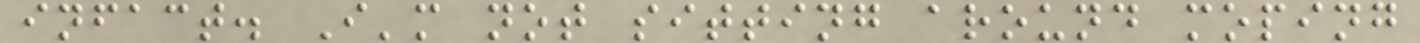infact. I'm not sitting around moping
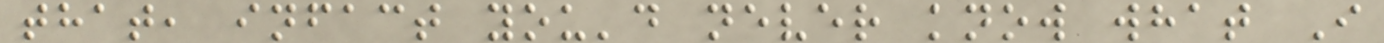that, infact you'd never know what I
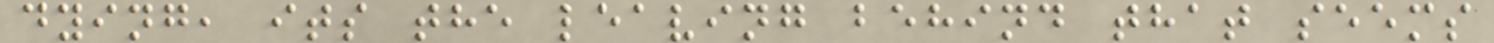dying, its the leaving behind that seems
